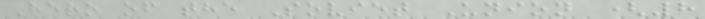Hero of the Soviet Union (8
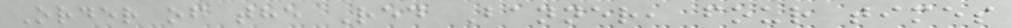Order of the Red Banner, four times
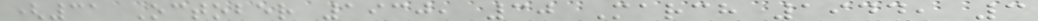(31 October 1930, 30 March 1944, 3
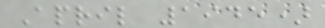April 1945)
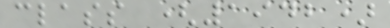class (1942)
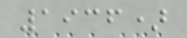1936)
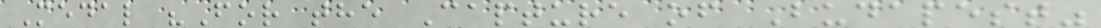Medal "For the Capture of Budapest"
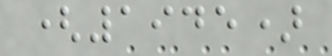(1945)
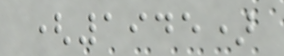(1945)
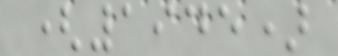(1945)
